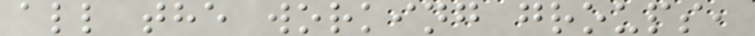all the working groups,
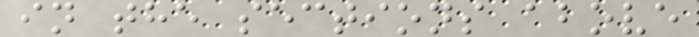in the sections above
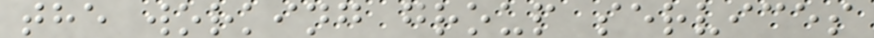the working group services
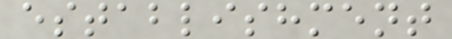establishment
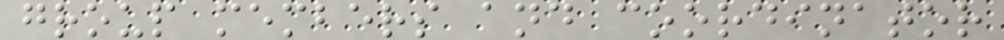group members and coordinator
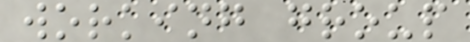working group
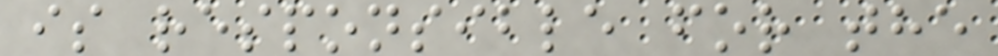is responsible for the
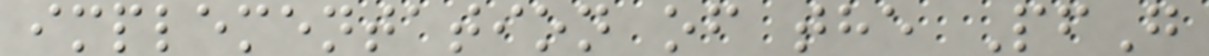implementation of the PfG
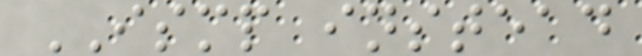ISMP instead
